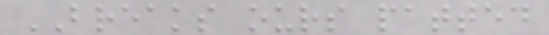BREAKS ours patted
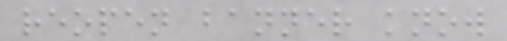reopen banner know
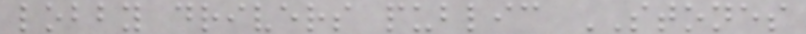lobby drivers public STONES
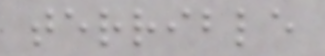terrible
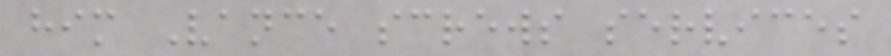him Vance screws services
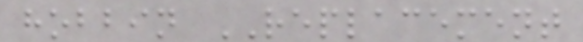hobbin REPLACEMENT
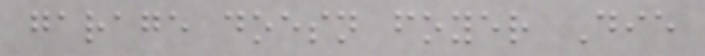garage doesn foyer Die
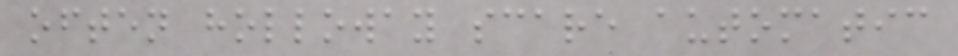often holloway scare automatic
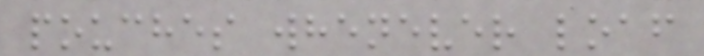pouches whenever loaf
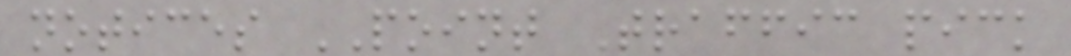notices POINT Traffic pick
